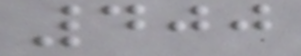400
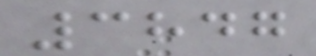3847
